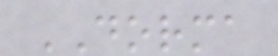DORMA
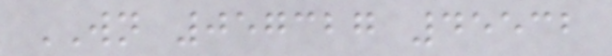WN 057327 45532
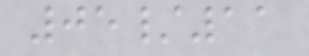05/11
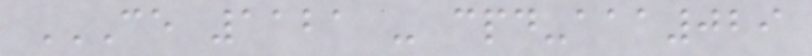CE 1121 - CPD-AAA029
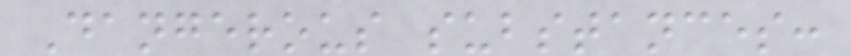Dangerous substances:
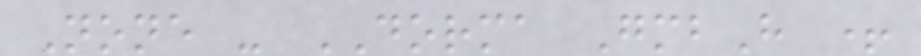None - DORMA GmbH +
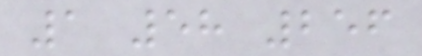1 58 256
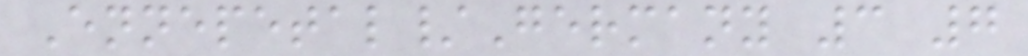Ennepetal/Germany 3 7
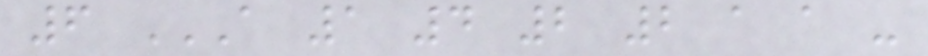6 A 1 4 2 2 A A -
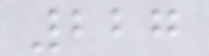227
